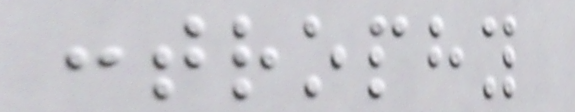:trophy
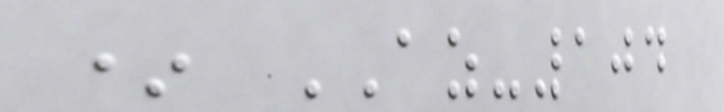* AZ-104
